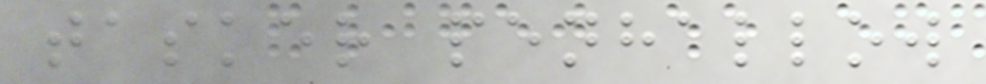tasker penhallow
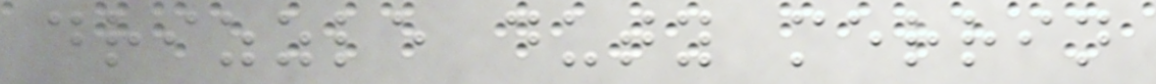drizzle duty merrin
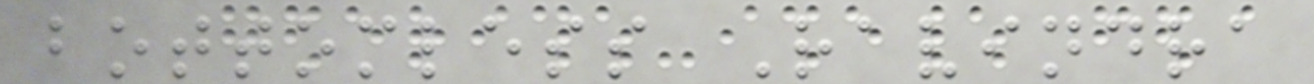bottomless Ravindra
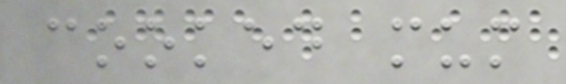cooked mum
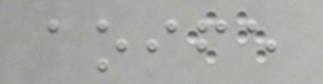aoife
